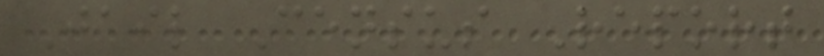Jail Census Report
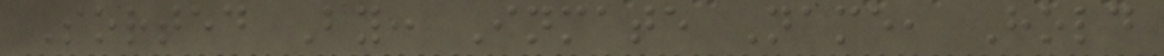Sorted By: Inmate Name, Hold
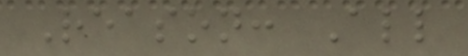Reason: All
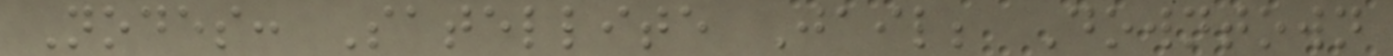Nodes: Satellite Jail; Downtown
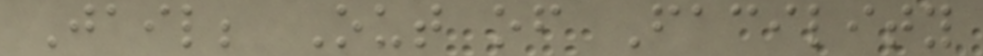Jail; Out of Facility
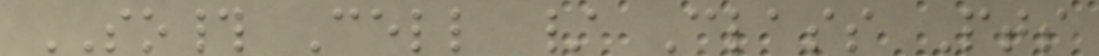SO# Cell / Class Pts
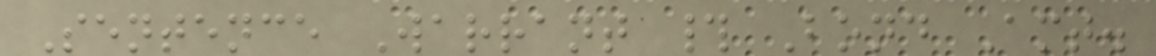Sentence Warrant # Bond Amt.
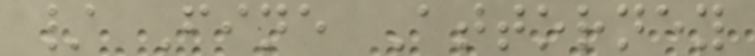/ Fine Attorney
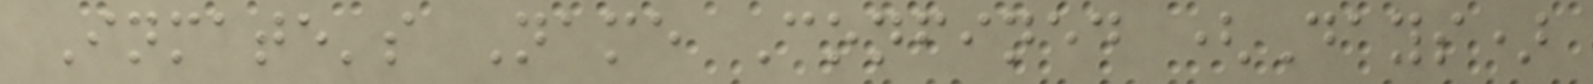Inmate's Name Confined (Days)
